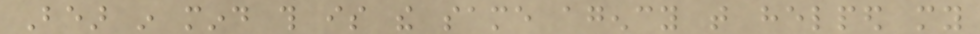Bear in mind this is the same agency that helped my
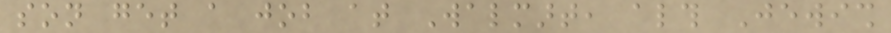son get a job at Walmart, although Jewish
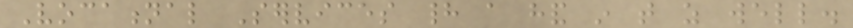Vocational Services had a hand in that as well.
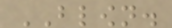BLOWN.
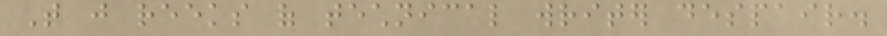That just reeks of technical writer despair.
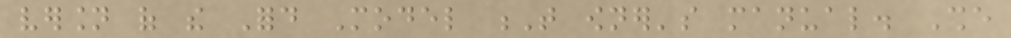version of the Ford Model T owner's manual. She
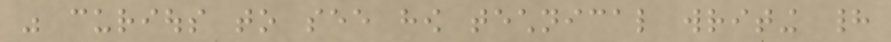was curious to see how technical writing had
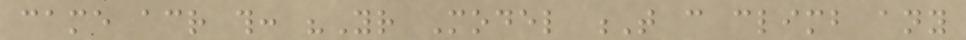came across this: "Your Model T can climb any
